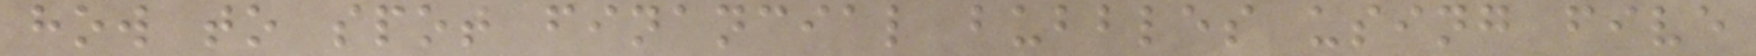how to spot financial bubbles using five
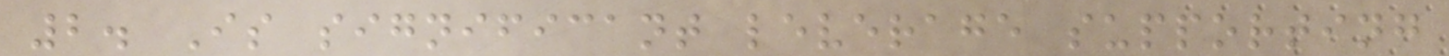2. Is significant leverage supporting
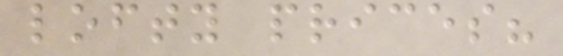lofty prices?
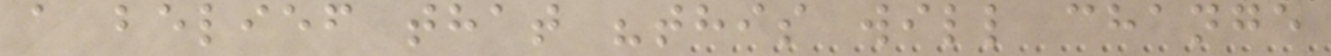a belief that "this will change
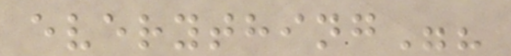everything"?
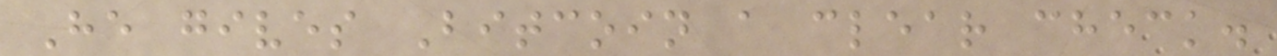He gives Bitcoin a clear check.
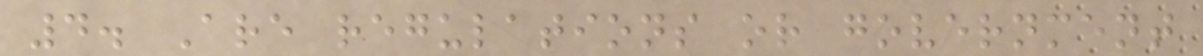4. Are regulations or government
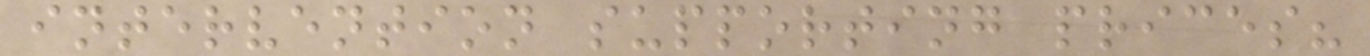intervention supporting prices?
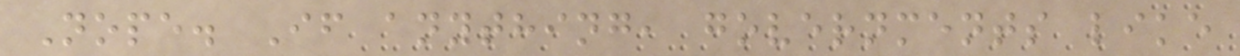Nope. If anything, governments like
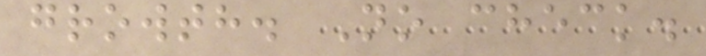growth. No check.
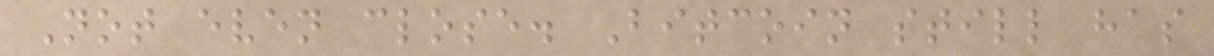Not even close. Bitcoin still has
